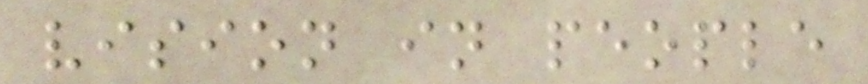vision in people
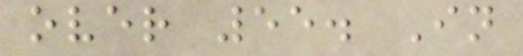over 55. In
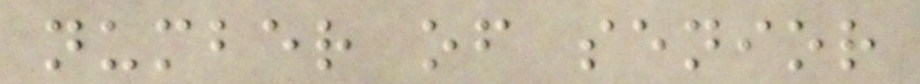number of senior
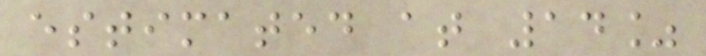estimated at 14%
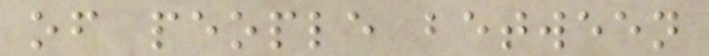of people between
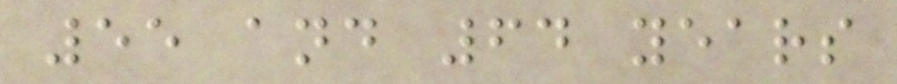55 and 64 years
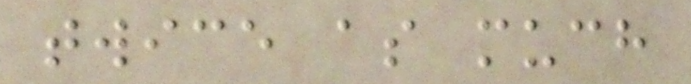twice as much
